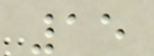15
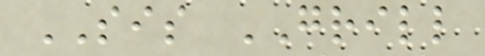SIS GRILL
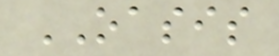OASIS
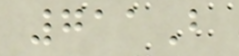711B
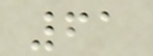61
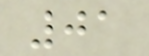01
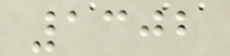1302
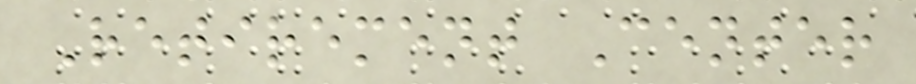Retirement Center
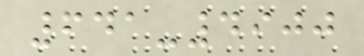641-4900
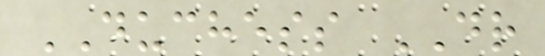DUCHESS DR
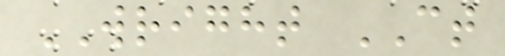WRIGHT CT
